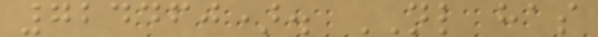724460). NL has
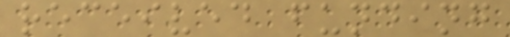received funding
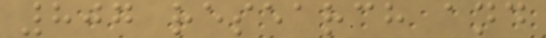807 research and
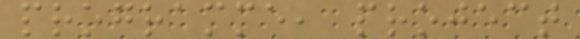programme, project
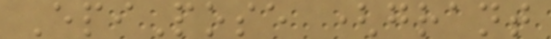EpiPose (grant
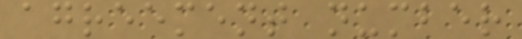agreement number
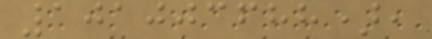101003688),
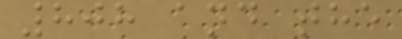808 and the
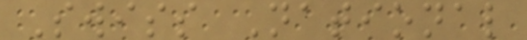Swiss National
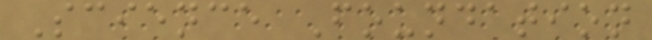Science Foundation
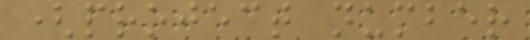(project number
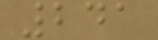241
